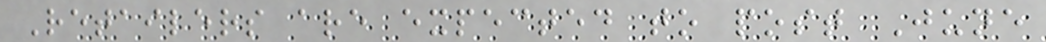Retailers are expected to post June
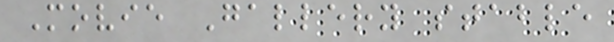Movie Gallery stable
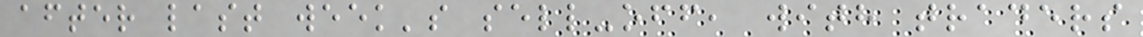after last week's sell-off, with traders
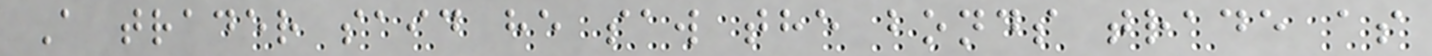A trader said he saw the bonds trade as
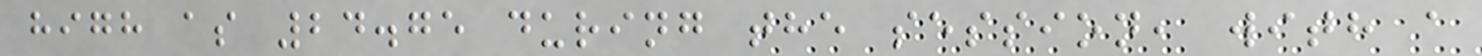high as 24.75 during the session, with a
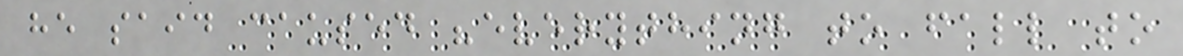he said caused "everything to fall to
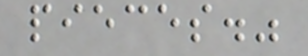pieces."
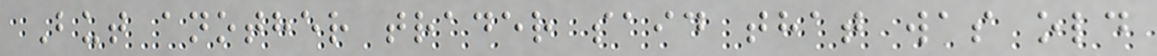But another trader said that was old
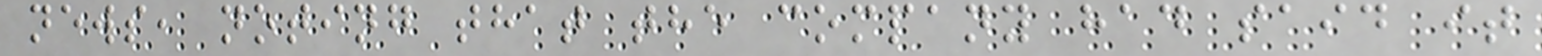news, noting that the company had said it
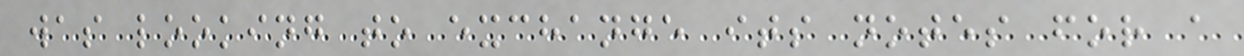was looking to exchange its notes for a
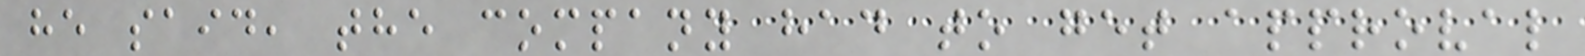he said, the company had to get approval
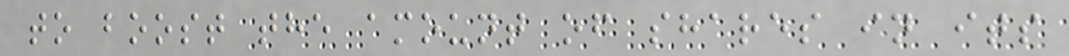to boost the amount of shares in its
